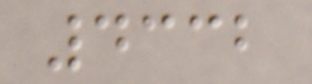4332
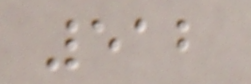512
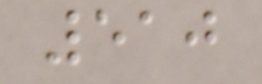510
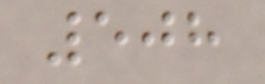508
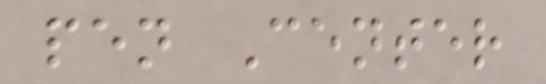pen Center
